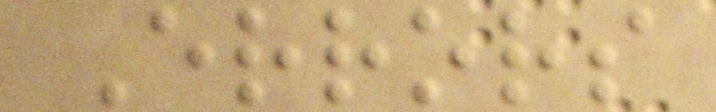Errors
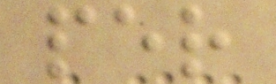per
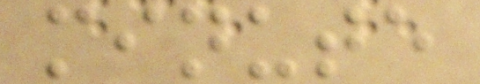minute
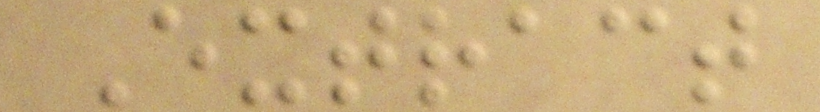Extract
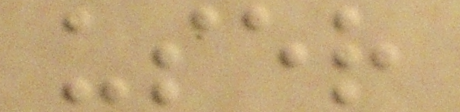user
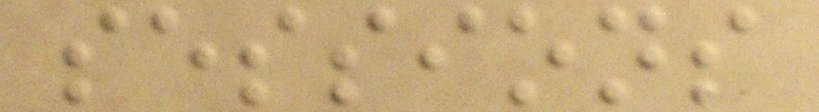sessions
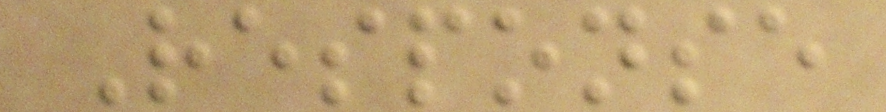Response
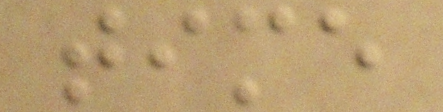time
